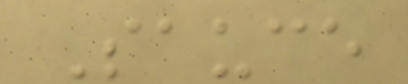Sauce
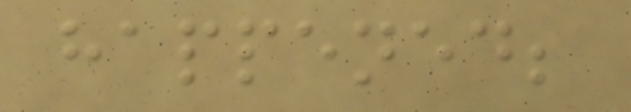happened;
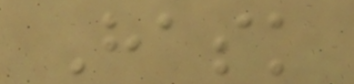Hask
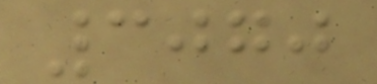3070
